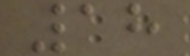18
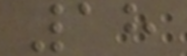18
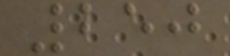250
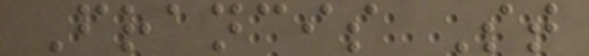Francis St
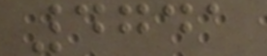4741
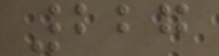227
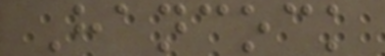Hancock
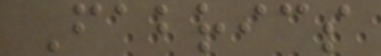Fabrics
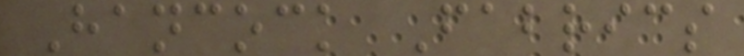Hancock Fabrics
